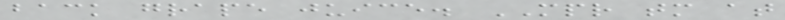back grape juice. MPR tomorrow at
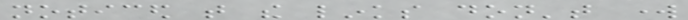noticed that the links don't work
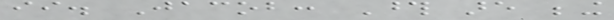ii. Jacob: Those are being
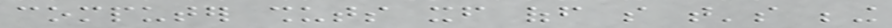computer shuts itself off so that's being
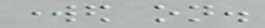worked on.
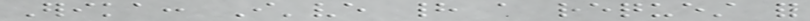Erika: I've had a request for
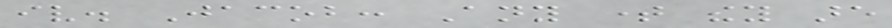iv. Jacob: Any time they are
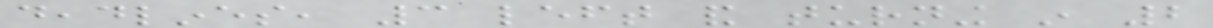deadlines, 3 left and turning in 2
